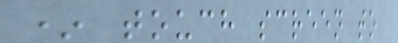* touch screen to
